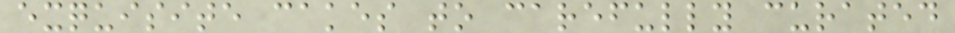exquisite cakes to carefully curated
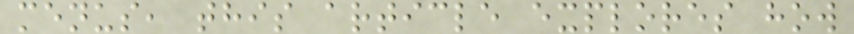menus, this article explores how
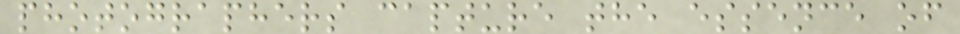photographers capture the essence of
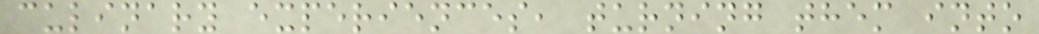culinary experiences, turning them into
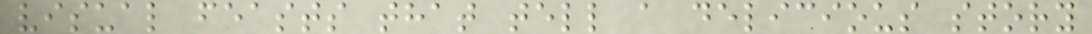visual feasts that tell a delicious story
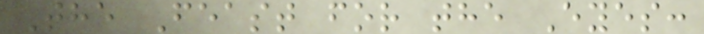The Feast for the Eyes:
